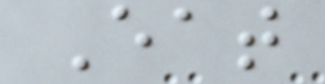Eat
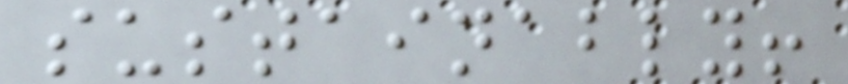sustainably!
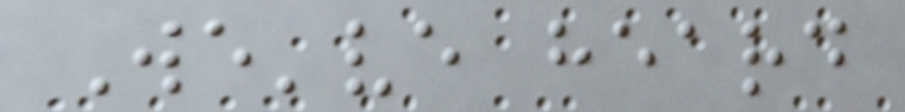We've heard
